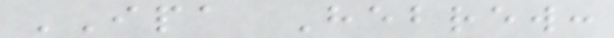IPA Hebrew:
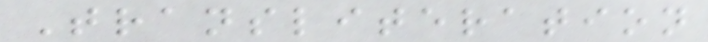Transliteration
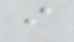i
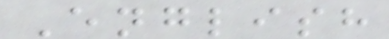English
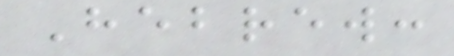Hebrew:
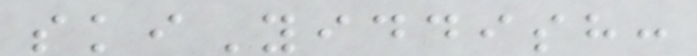skiYiddish:
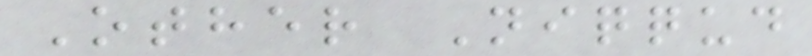Other Niqqud
